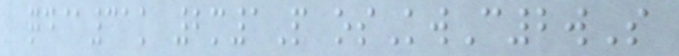qd@31k 2m1P osKwC2wS
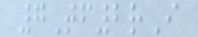7Tf2rI
